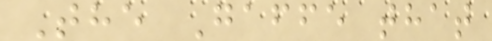The Gaffe that
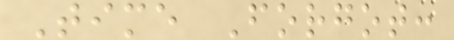Time Forgot:
